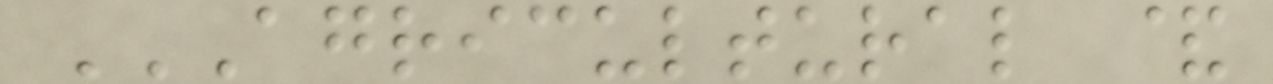AGRICULTURAL &
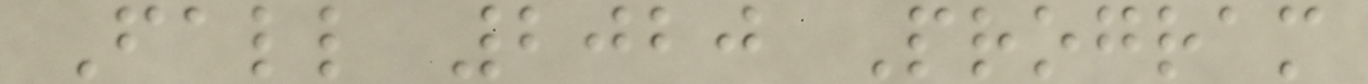Fall 2020 Program
